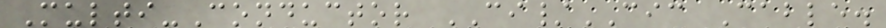Multi-Conductor CI/CIC Cable.
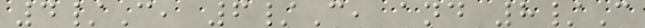4/C, 6/C, and 8/C
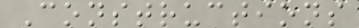Constructions
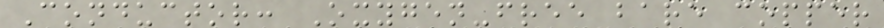Conductor: Oxygen-free bare copper
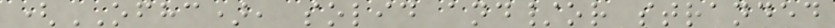(OFHC), solid and/or stranded
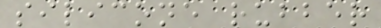silicone rubber
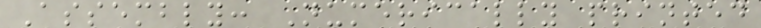Assembly: Numerically printed
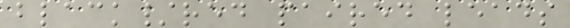black/red paired leads
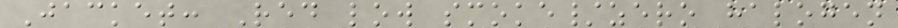Jacket: Red low smoke/zero halogen
